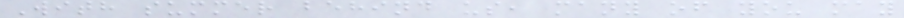With summer behind us, many of you may
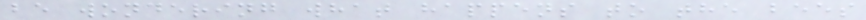be wondering what happens to the bees
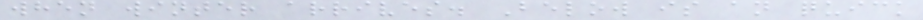when winter arrives. Below is an quick
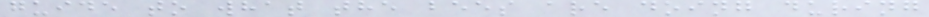guide to what the bees are doing during
